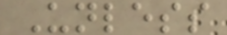Unless
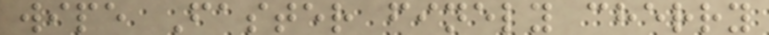wipe Faster finely cherry
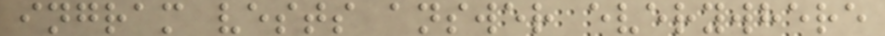ingram vests answer everywhere
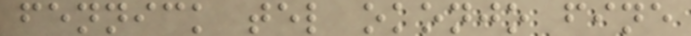fennick tel okonjo fine
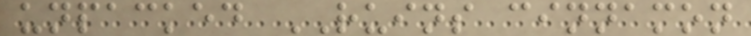unpacked RUINS cinnamon
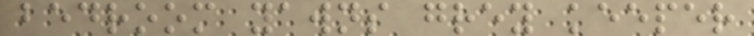bedroom yawns grey keeper
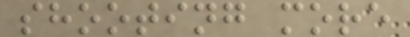shooting more
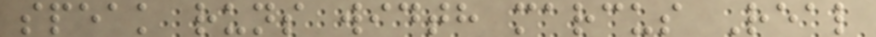speak runs width marcus Real
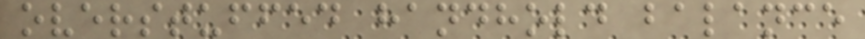overstuffed handhold balance
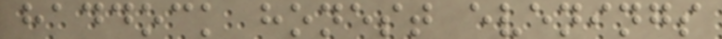haddock honest evenings
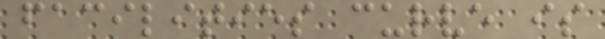facilities curve is
